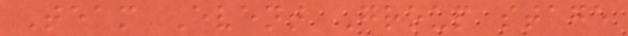Team Event Group stage
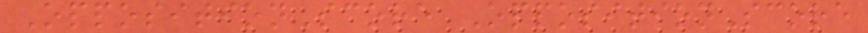OppositionScore OppositionScore
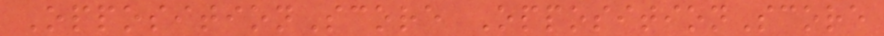OppositionScore OppositionScore
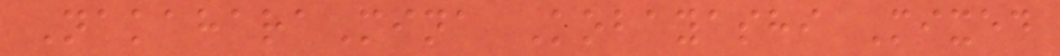NakaharaMina Kobayashi Mixed
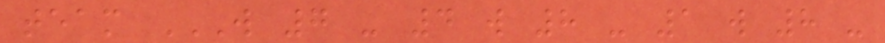team W 7 - 4 W 8 - 1 W 8 -
